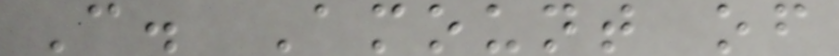C. Amount of
